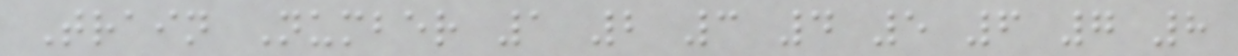Train Number 1 2 3 4 5 6 7 8
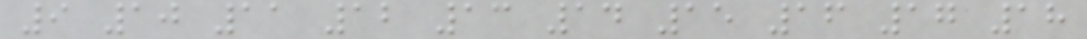9 10 11 12 13 14 15 16 17 18
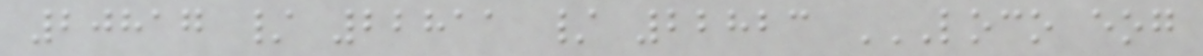20817 / 22811 / 22823 LOCO EOG
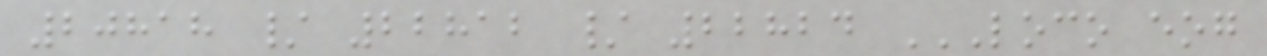20818 / 22812 / 22824 LOCO EOG
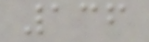136
